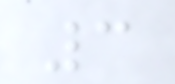3
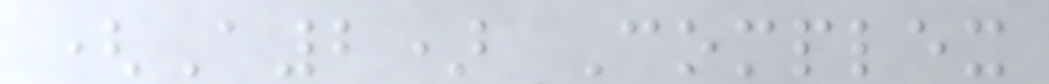(A2) Complex
